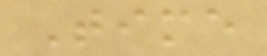Time
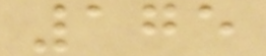175
